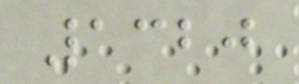1320
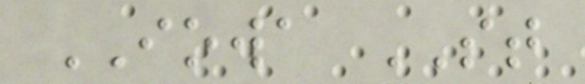IOWA ST
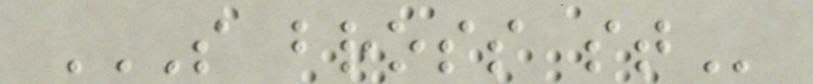S BROSS ST
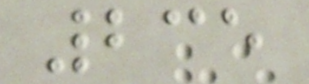235
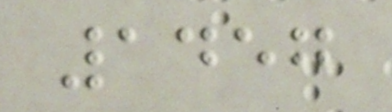1457
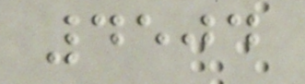4504
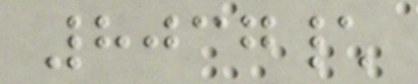8037\
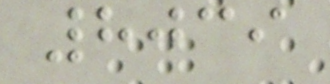8039
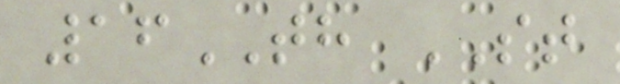16TH ST
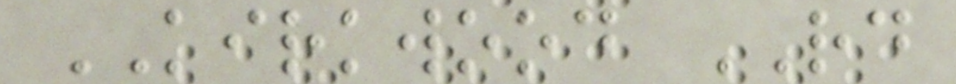KIRKWOOD RD
